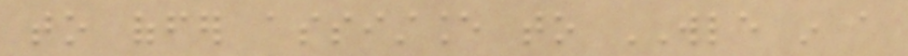to offer assistance to WLE in a
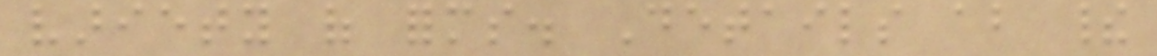variety of forms. Details about their
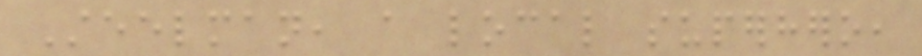Steelman, a local superhero,
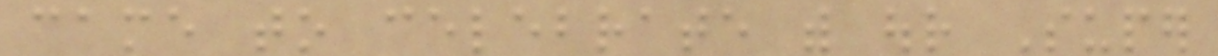came to celebrate with our Super
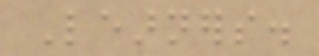Learners.
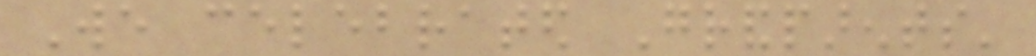We celebrated Grandparents'
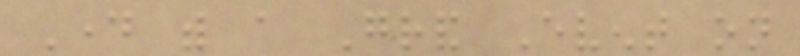Day with a Grand Event on
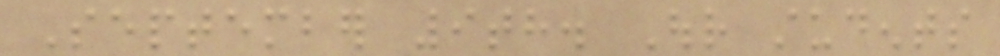September 9th. Our students
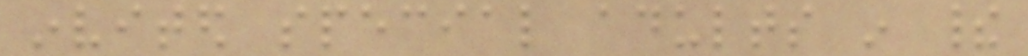invited special adults in their
